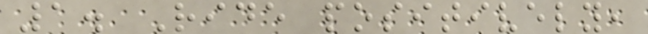1. Ride positively,
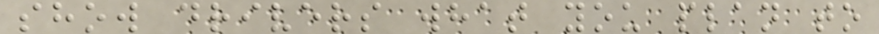show drivers what you plan to
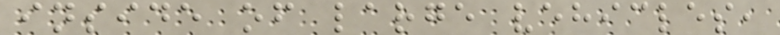inside of large vehicles,
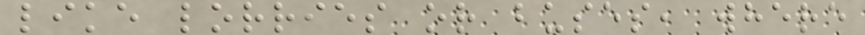like lorries or buses, where
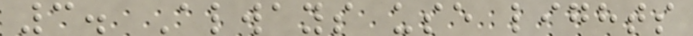3. Always use lights
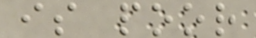is poor
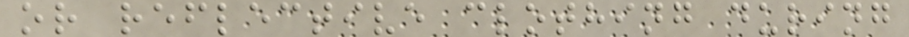or reflective clothing during
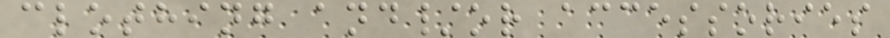clothing and/or accessories
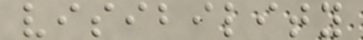visibility
